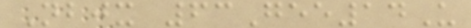Nbjx 63Gee14U
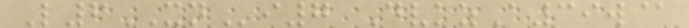L6XNi7 DvkzA39w@
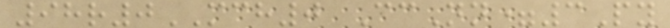98r0MCH0 CcNn=3Py
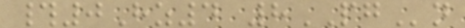#0Hz4 8PGn
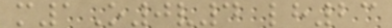m1O0v4 lh23
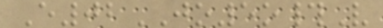E02JO5o#V
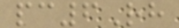pc6Rh
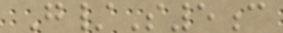G/S5c
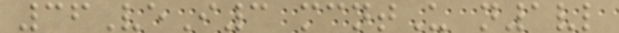36VeI3 mcntU n1vl
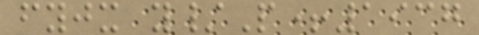fyjx y/P+1937
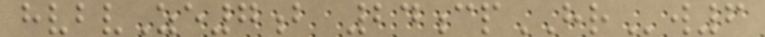hvbvZe7b 24cpHRw6
